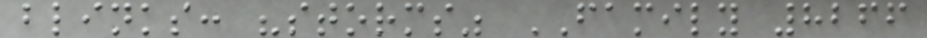blinks: "storms" FAMILY 8266
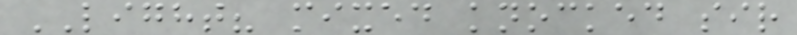LIGHT? mixed knocked sir
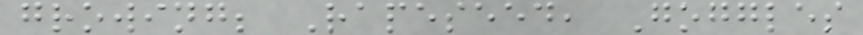growing; Rapeseed, Goggles
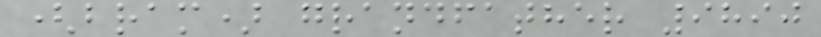(bram) grandfather 9890
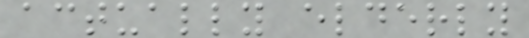actually elderly
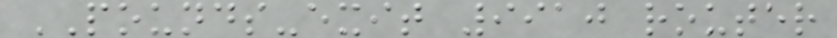POUNDS-exit 9910 router
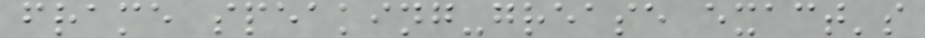frame speaking-grease exact's
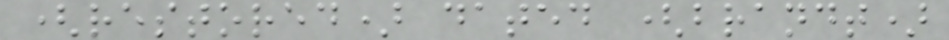(restored) dated (brandt)
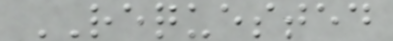REQUESTED
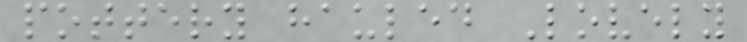pottery hauled Lovely
